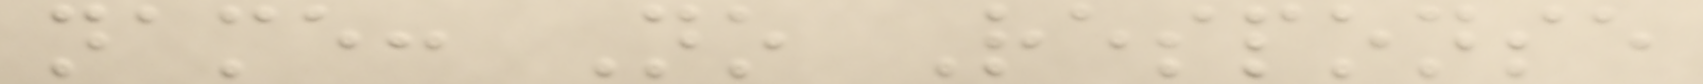name: No Response
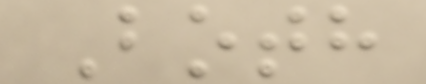Both
